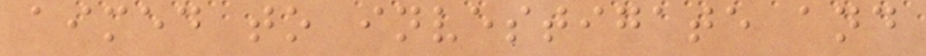aimed to investigate and
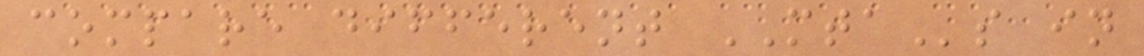compare different MTAs in
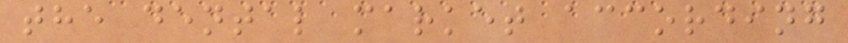the dental market according
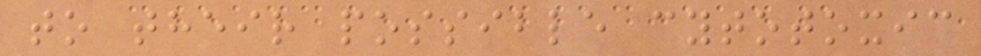to their possible cytotoxic
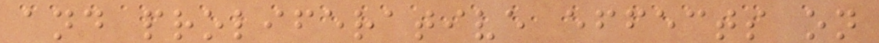and proliferative effects on
